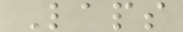Laps
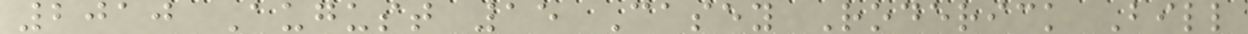2010 August 15 Casey Roderick Bill
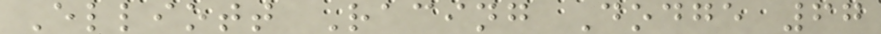Elliott Racing Dodge 67
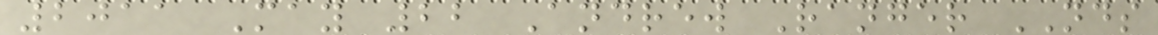2011 May 22 Andrew Ranger NDS
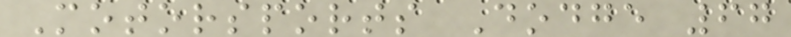Motorsports Dodge 67
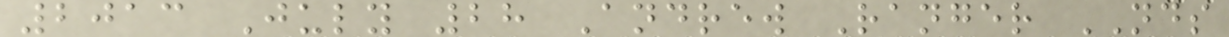2013 July 28 Andrew Ranger NDS
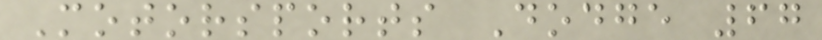Motorsports Dodge 67
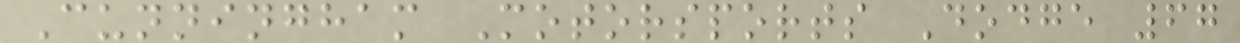Cunningham Motorsports Dodge 67
